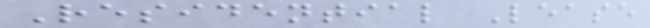Residential Lease
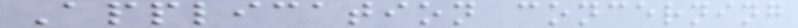Application concerning
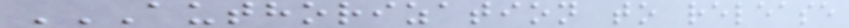AUTHORIZATION TO RELEASE
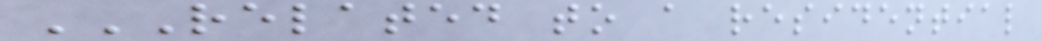RELATED TO A RESIDENTIAL
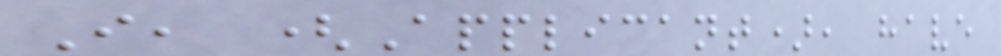I, (Applicant), have
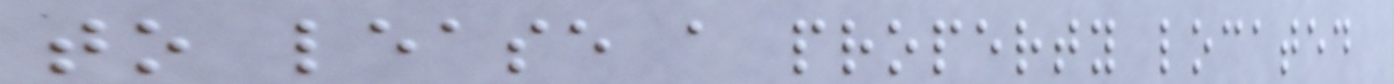to lease a property located
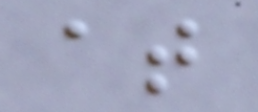at
